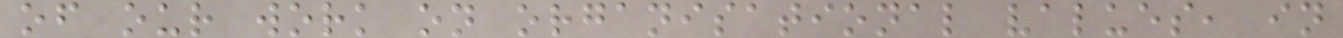of our work on organisational values, in
